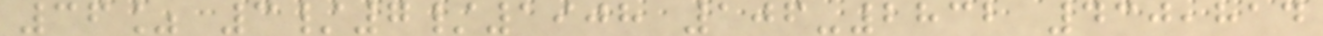36% 3/7/1908 106-2832 430,814
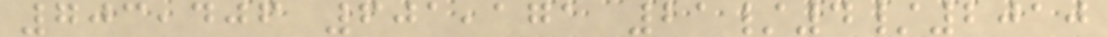703,406 601,171 21/4/2010
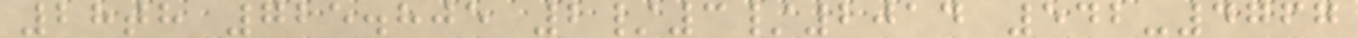28th 725.805 2/3/2014 542-4767
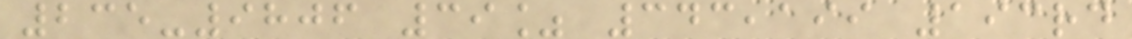235-9806 39% 343,199 193rd
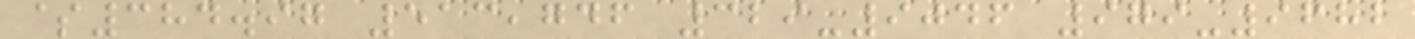$384.97 513,746 329-9046 979-9682
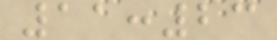11:23
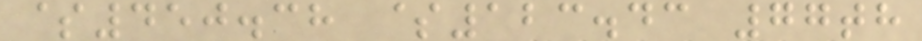$450.38 $123.43 77th
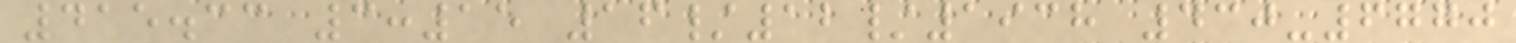415.33 3:15 16/12/1938 430-6770
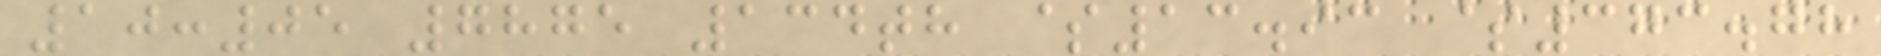10:05 7875 134th $13.93 $373.78
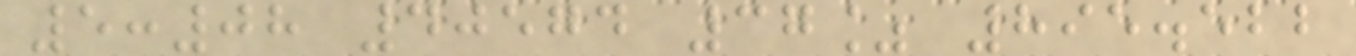5:08 40574 37% 895.522
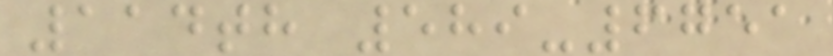114th 589-6751
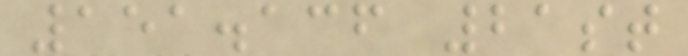151.136 21st
